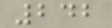242
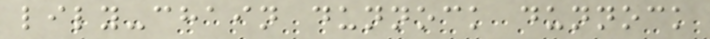lily-chain dunnock dunnock
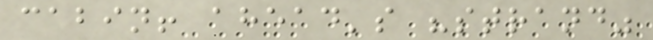cabin! ahead's "strand"
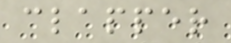clapper
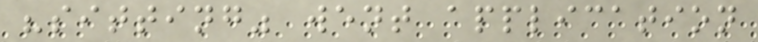"sitting" went application
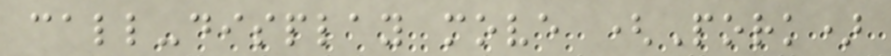call-display move (Pork)
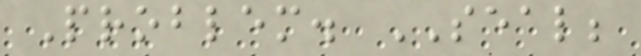Problem. SEAL;
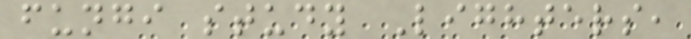fungi study Lighters,
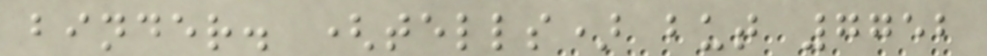binder. (tells) but 7752
